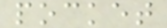pocket
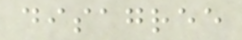disagree
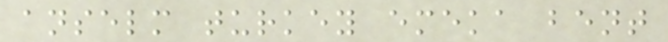anselm turkey emeka bent
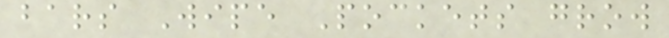bars Wipe Pockets grow
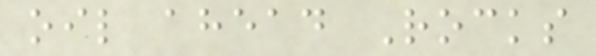oil ahead Rocks
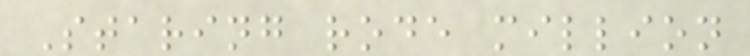Staring rode million
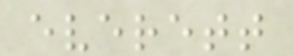everett
